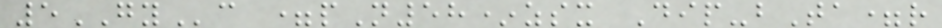5GYc =pN58*zsx Dip-bTa=r
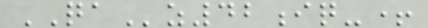QAz42iq-+
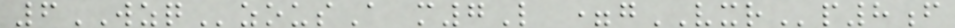6WZQzousA m7L =gVXRp8f
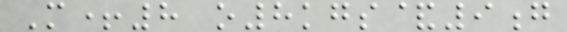M+8 o8kgs&9g
